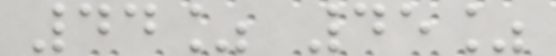44% 45%
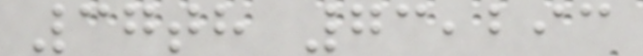37th 73,293
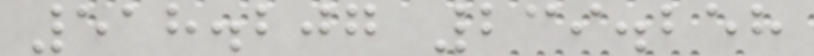518.207 239.258
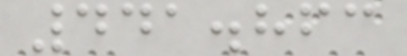441.863
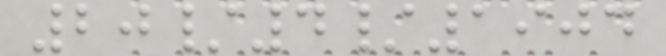20/4/1904
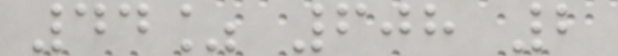44% 608 2
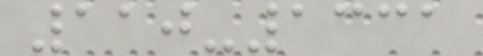110-1331
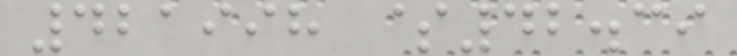421998 $42.39
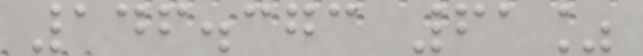146.373 61%
